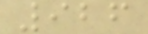926
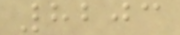8203
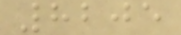8205
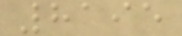8195
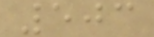503
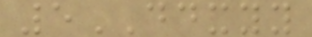5DDXYY
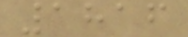1816
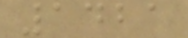1421
